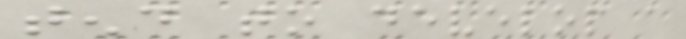tend to develop a
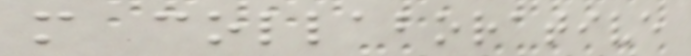more collaborative
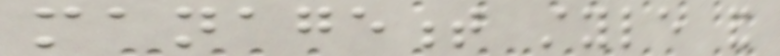management style and
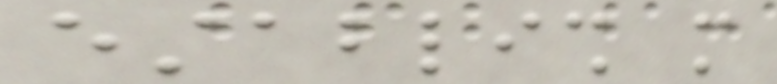establish more
